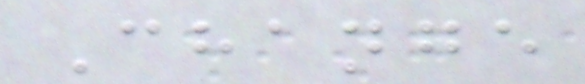Change
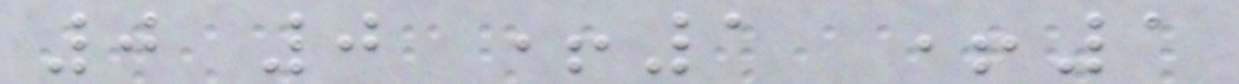0 0 +1 +1
